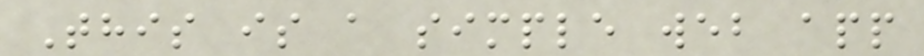This is a simple web app
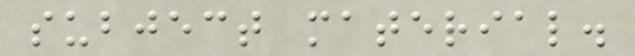subject material.
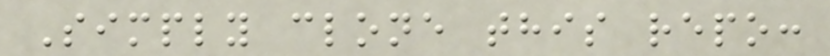Simply clone this repo:
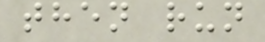then run
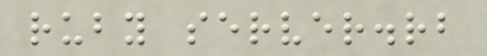ruby server.rb
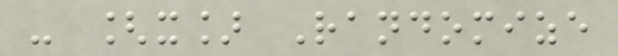- [x] Randomize
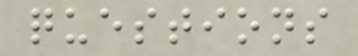questions
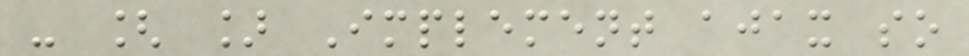- [ ] Implement ajax so
